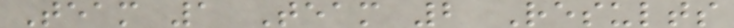Team 1 Team 2 Results
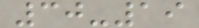30-19
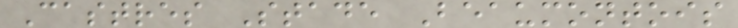Castres Stade Beaumontois
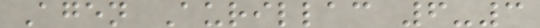Agen Aurillac 6-3
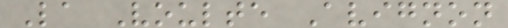La Voulte Avignon
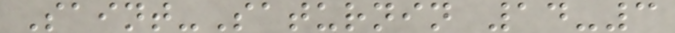Saint-Saturnin 14-3
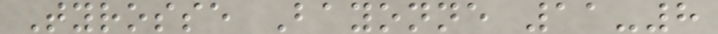Tyrosse Bayonne 11-8
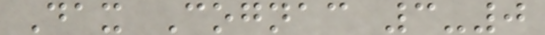Dax Cognac 3-0
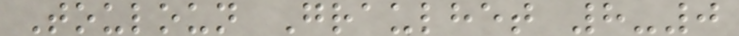Touloun Graulhet 8-0
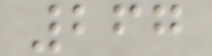267
